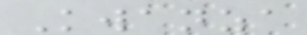Kwanza
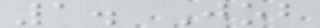1. Job
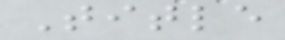Title
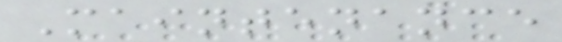Maintenance
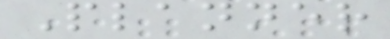Planner
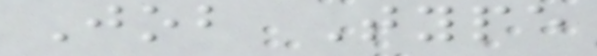Job Type
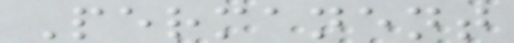Permanent
